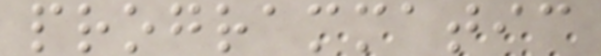programmatic
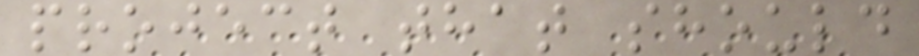project that should
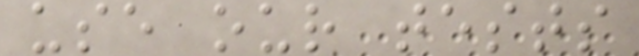use our tests
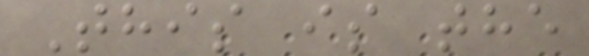This is the
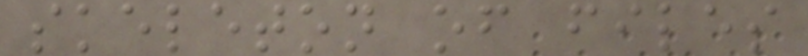skeleton of files
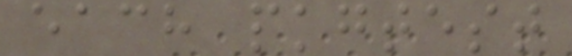each pkgtest
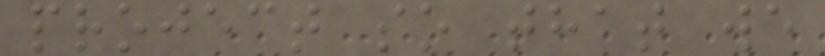project so that we
